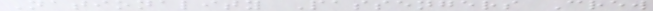Nationality Passengers Crew
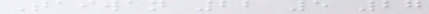Taiwan 22 5 27
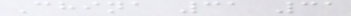China 31 31
